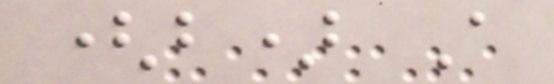(b) A
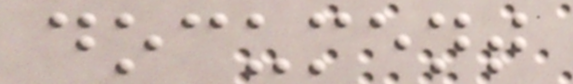document
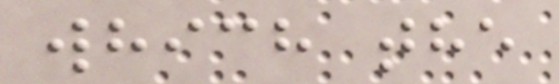which the
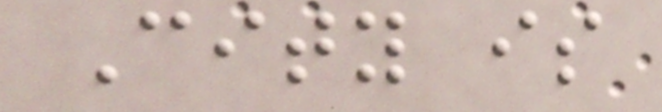City is
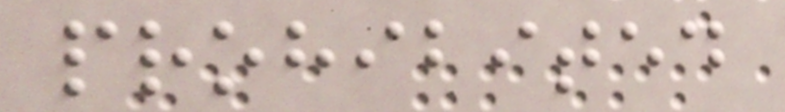prohibited
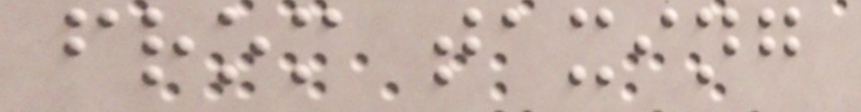from taxing
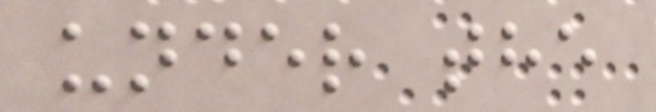under the
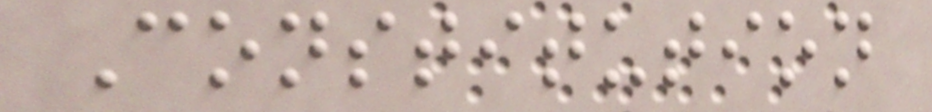Constitution
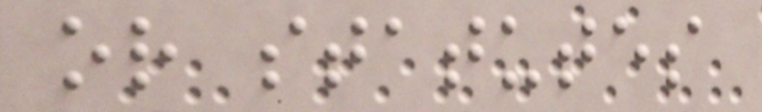or statutes
